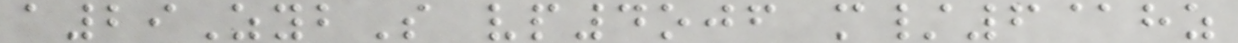a29ZybS vp4ojf m/6@hz
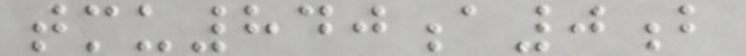tmu840a0b
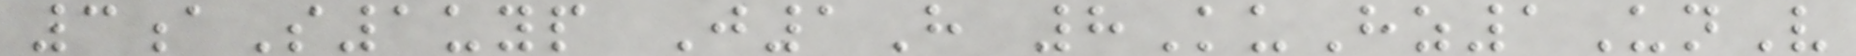3aS1uyp J1H 8KuHz1UnV
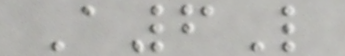A6L
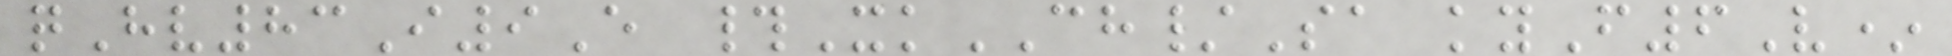qHv83I9E #XkCH/Sa kyF6V*
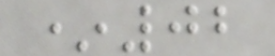*02
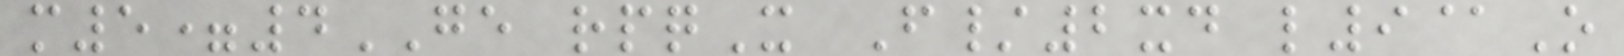m5=4GE rpqX F/2xd l9@O
